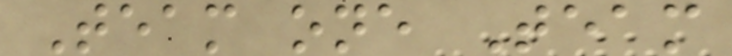Team one Team
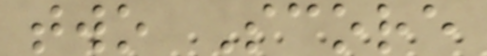two Score
